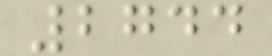2744
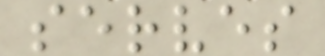serves
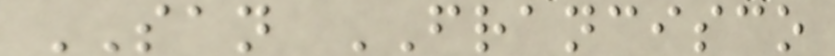SAN FRANCISCO
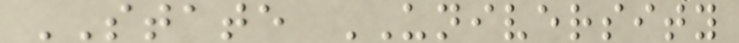STATE UNIVERSITY
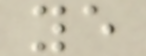ye
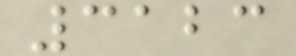3123
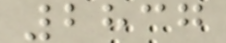2837
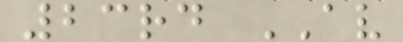23rd AV
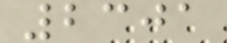2301
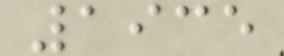1935
